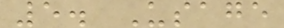5. Usage
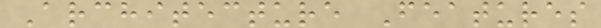Architecture Features
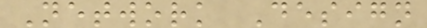Network Design
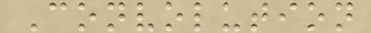Convolution
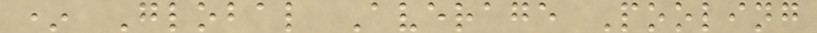* Global Average Pooling
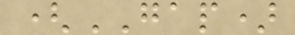(GAP)
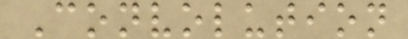Convolution
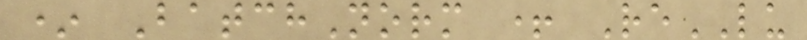* BatchNorm + ReLU
